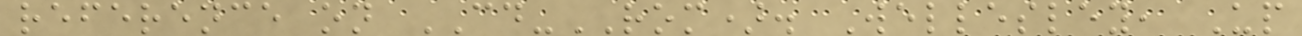reference on CD-ROM). Wellesley, Up
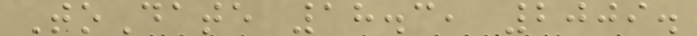ToDate 18.3, 2009.
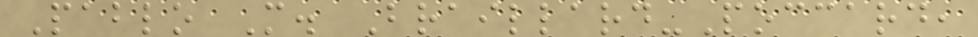Pablo M. Braillard-Poccard,
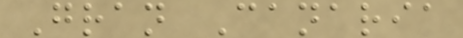Gran Canaria
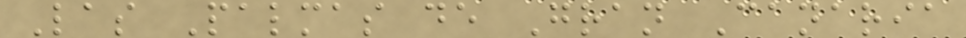Las Palmas de Gran Canaria
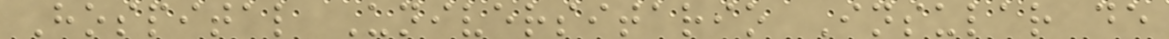Hospital Universitario Insular de
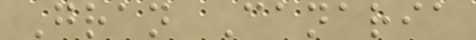Gran Canaria
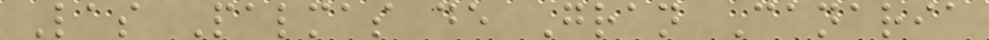Las Palmas de Gran Canaria
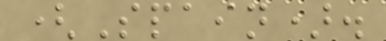(Spain).
